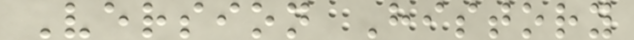Version History
